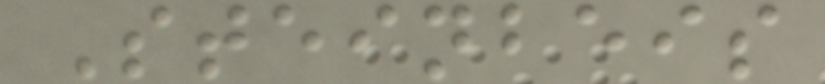Steinbeis
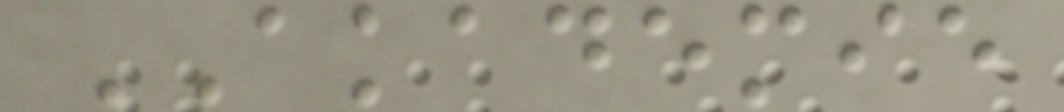AKADEMIE
